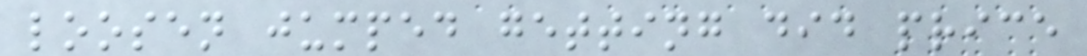loosen jumped getting did price
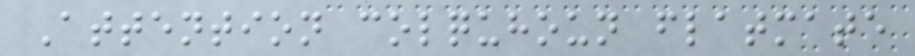Attention colquhoun flatmate
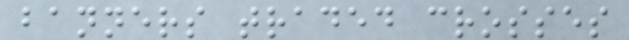banners traded crosses
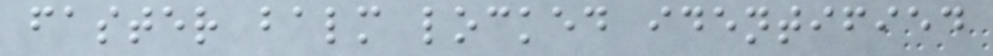faster balm locked identified
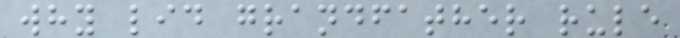why lid grandfather rule
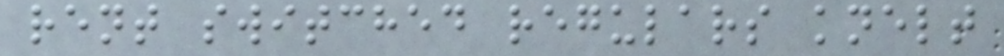rent switched regulars knelt
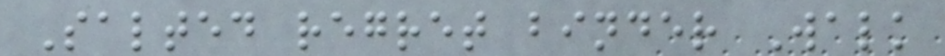Salted regret binder Walk
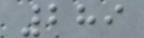289
